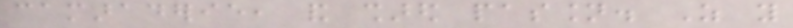camaraderie, and shared passion. As you
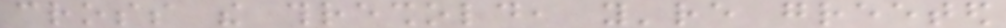cross the threshold, you're greeted
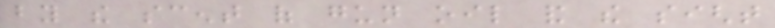by the scent of gun oil and the sight
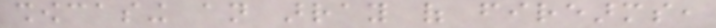showcasing an array of firearms,
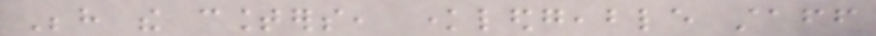Behind the counters, knowledgeable staff
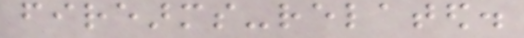firearms-related.
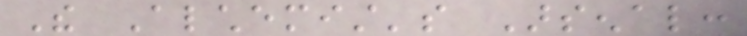The Alchemist's Arsenal:
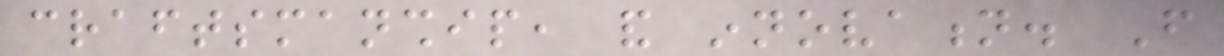craftsmanship, and innovation. From
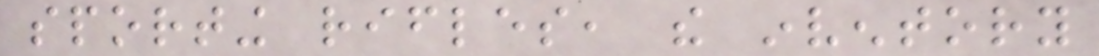sporting rifles, the inventory
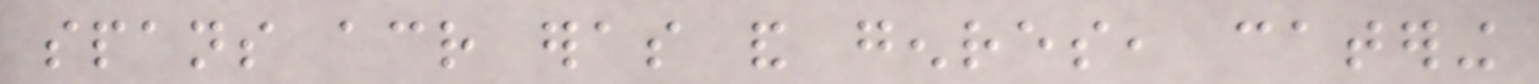spans across eras and genres, catering
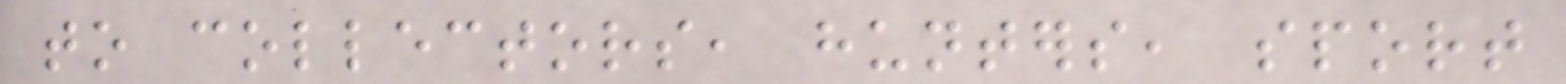to collectors, hunters, sport
